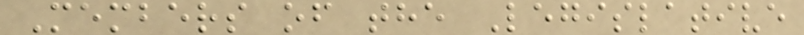Members of the Legislative
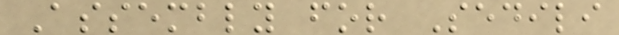Assembly for Sedili
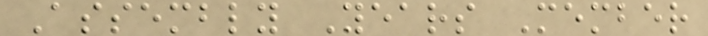Assembly Years Member
